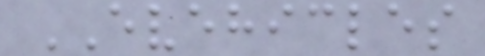EVEHICLES
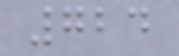724
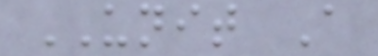UNIT A
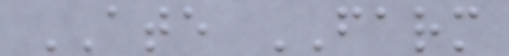ATE FARM
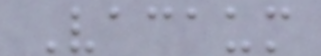Vacaum
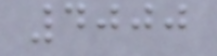4000
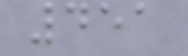451
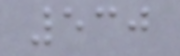530
